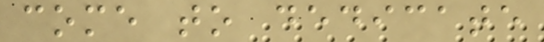come to dedicate
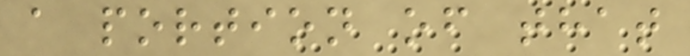a portion of that
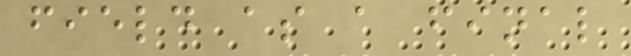field as a final
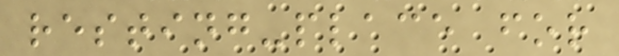resting-place for
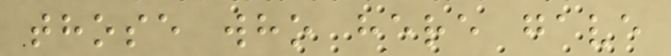those who here gave
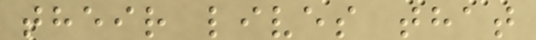their lives that
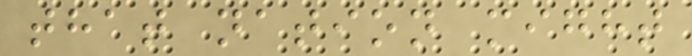that nation might
